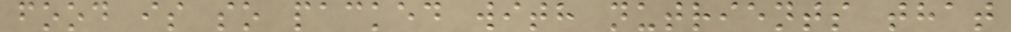food is so packed with nutrients that
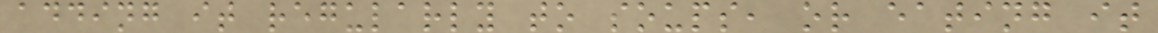adding it regularly to soups, or eating it
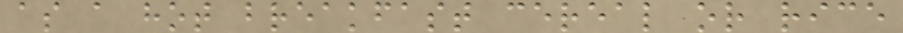as a hot breakfast cereal or rice
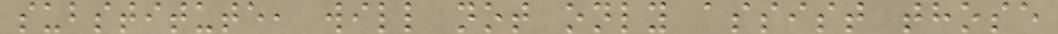substitute, will not only assist those
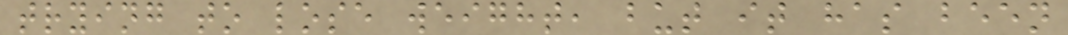trying to lose weight, but it has been
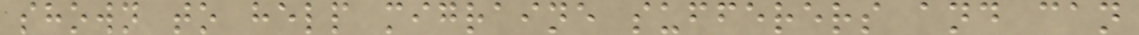shown to help migraine sufferers and can
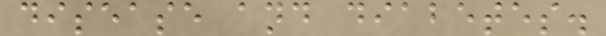disease and diabetes.
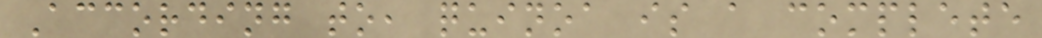According to, quinoa is a complete
